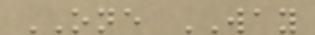ONE WAY
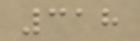318
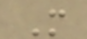M
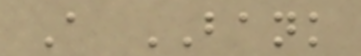A BANK
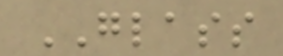GLASS
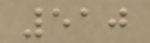510
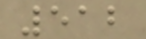512
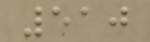510
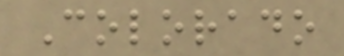Colorado
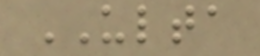ULTA
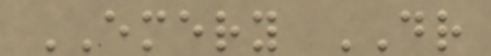EMERY DR
